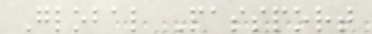Global Passport
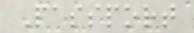Passport
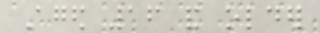Aged 16 and older
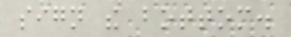sign the bottom.
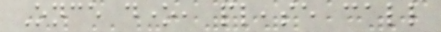Once done, please call
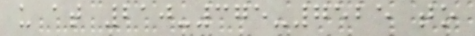us at 210-375-7525 to
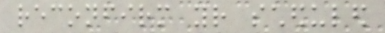reconfirm your scheduled
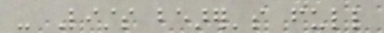- Lists bearer's full
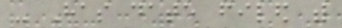- Has date filed with
